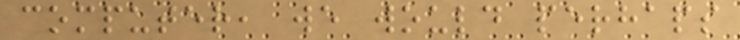computer, we would perhaps
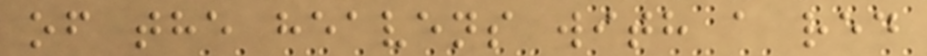of the heavens with a red
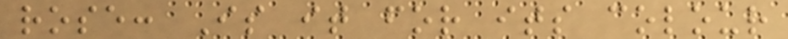rose: Is it for its colour
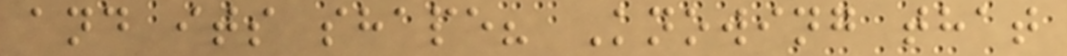and its shape? Knowing that
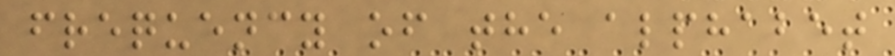frequency of the alphabet
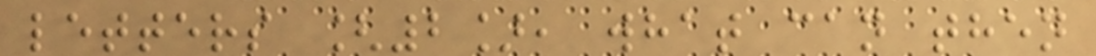letters [2], what can then
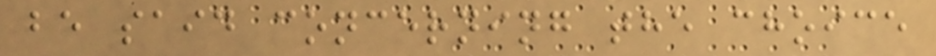be said concerning the choice
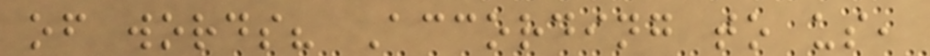of words? According to us,
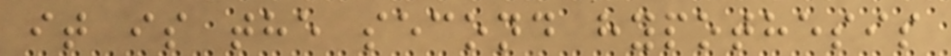it is the second hypothesis
